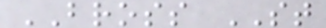BROSS ST
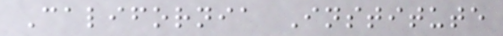California Institute
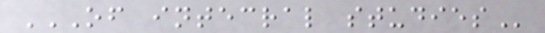OF INTECRAL STUDIES
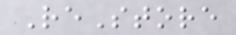ReStore
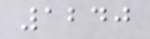1240
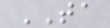TA
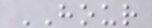HOUR
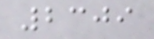2309
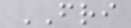FRI
